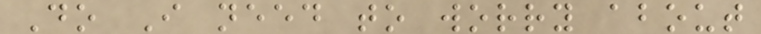Do I need to worry about
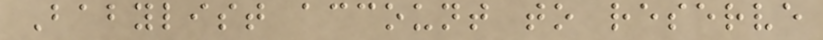Babylist account to reserve
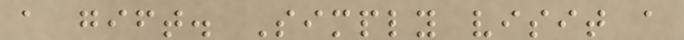a gift. Simply visit a
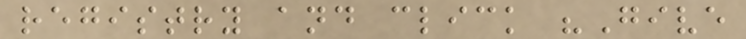registry and click "Give
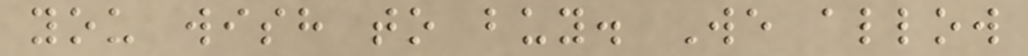you wish to buy. We allow
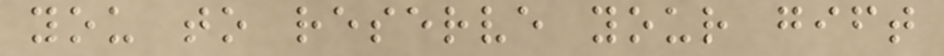you to reserve your gift
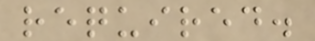required.
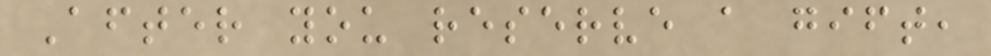After you reserve a gift,
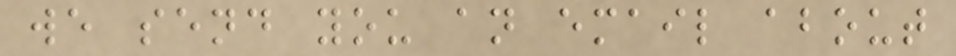we send you an email about
